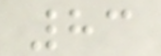83
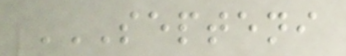SEPTENI
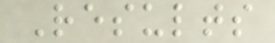Results
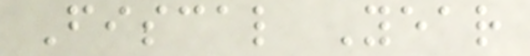Fiscal Year
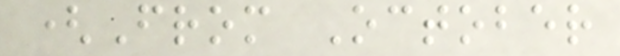(From October
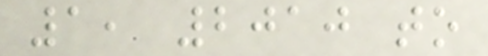1, 2010 to
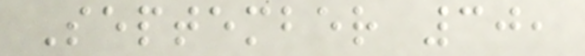September 30,
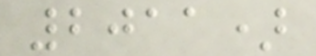2011)
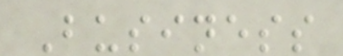Business
